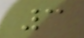3
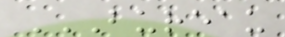BUREAU
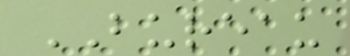BUREAU
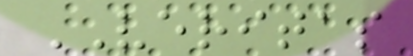VERITAS
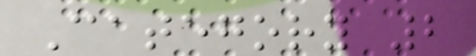Category 2
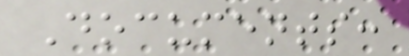Documents:
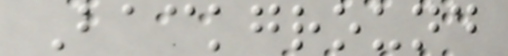Background
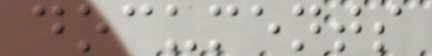documents
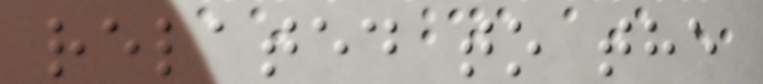related to the
